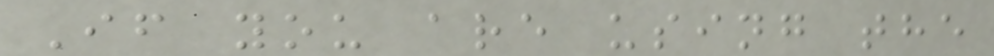If you are using the
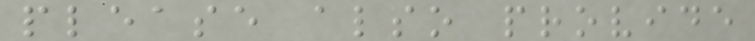please also provide
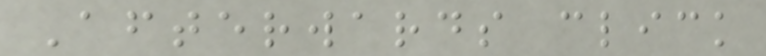Afterwards click
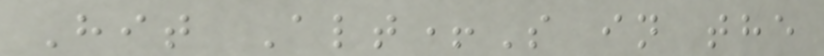Hit Alt+S in the
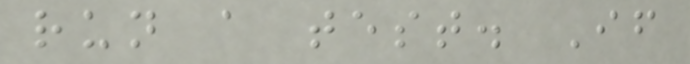run a test. If
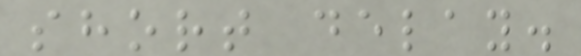short delay.
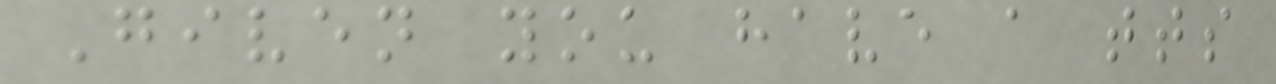Given you have a tts
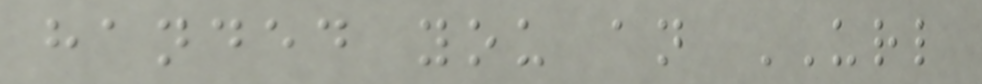handed you an URL
